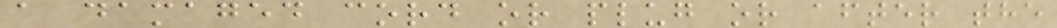a damaged cord or plug or after the
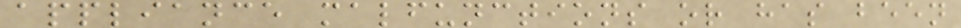appliance malfunctions or has been
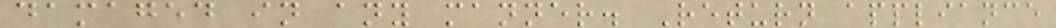damaged in any manner. Return appliance
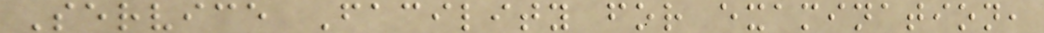Service Facility for examination,
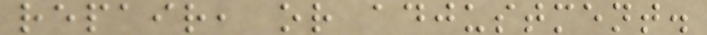repair, or adjustment.
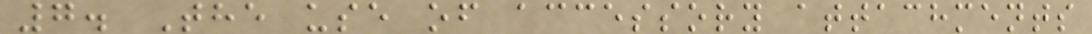7. The use of accessory attachments
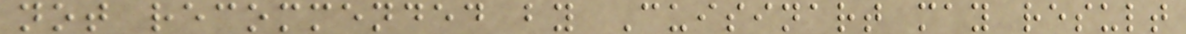not recommended by Cuisinart may result
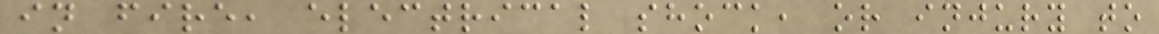in fire, electrical shock, or injury to
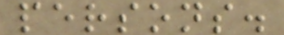persons.
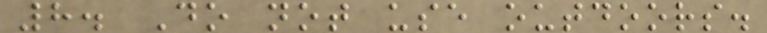8. Do not use outdoors.
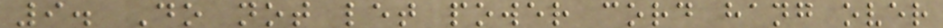9. Do not let power cord hang over
